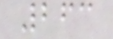263
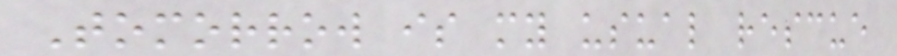Tomorrow is my usual rescue
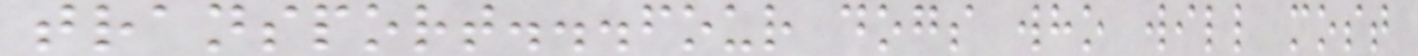transport...four dogs who will most
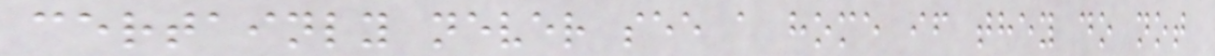certainly never see a home if they do not
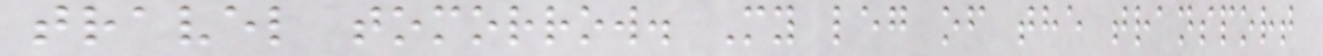travel tomorrow. My leg of the transport
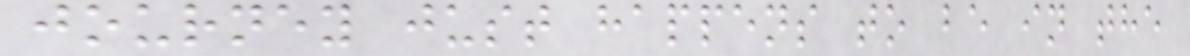journey just happens to be in the
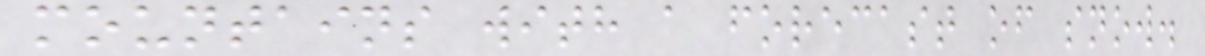mountains with a forecast of snow.
